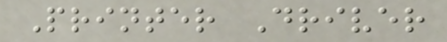Printer Driver
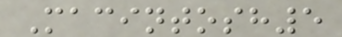Macintosh5
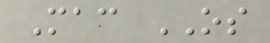Mac OS
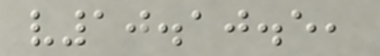v10.10.5,
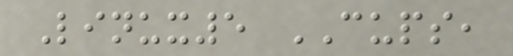Linux5 CUPS,
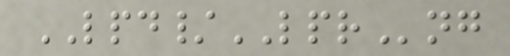LPD/LPRng
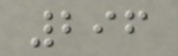296
